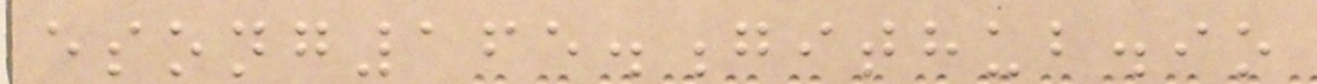esong165.github.io
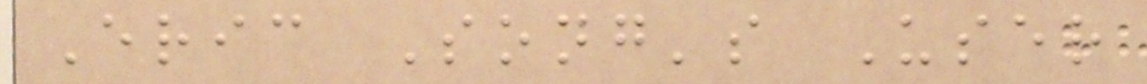Eric Song's User
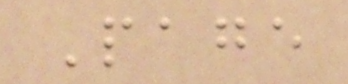Page
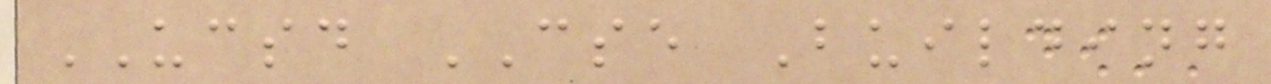UCSD CSE Building
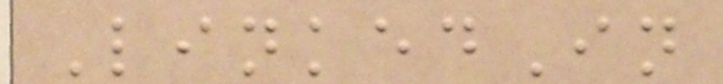LinkedIn
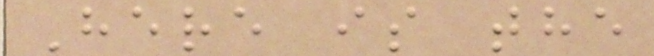Here is the
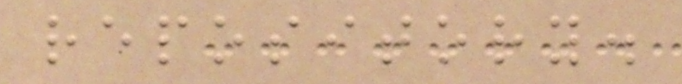repository.
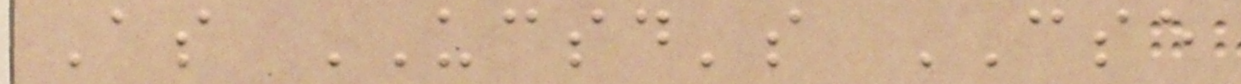As UCSD's CSE
